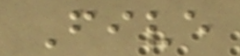Five
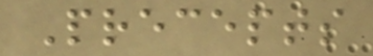Precepts
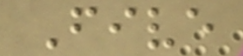Five
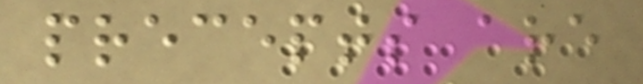precepts are
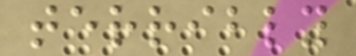terribly
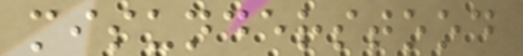misunderstood
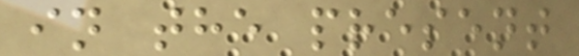in the present
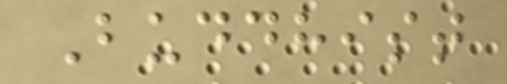Buddhist
